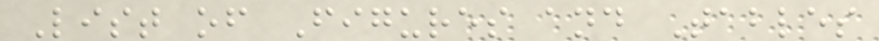List of Figures and Tables
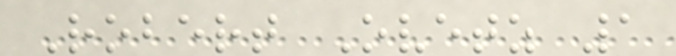Robert Ovetz 1
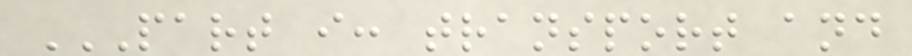PART I: TRANSPORT AND
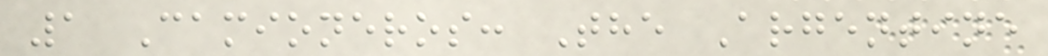1 Camioneros: The Argentine
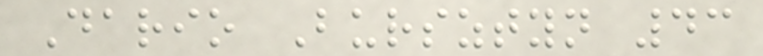Dario Bursztyn 43
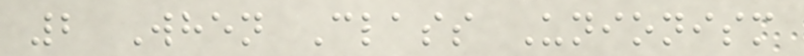2 When Class Unionism
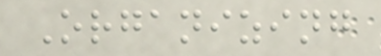Organizing
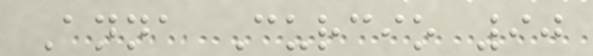Anna Curcio 90
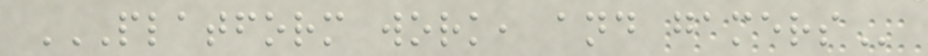PLATFORM WORK, AND GAMERS
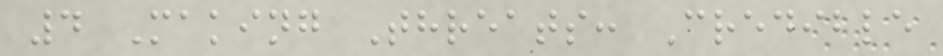4 Making Threats: Credible
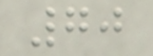70
